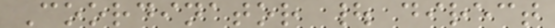Coordinator | direct
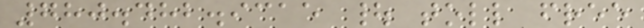780.482.9315 | toll free
